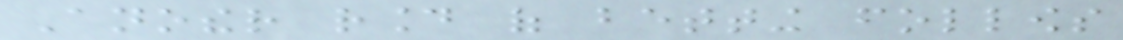Another round of betting follows
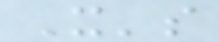It's
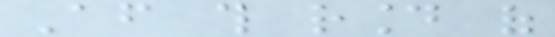After this round of
